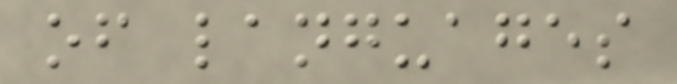of languages
